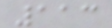113
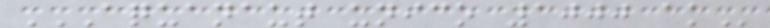AQUANAUT UNICO 1000 AK
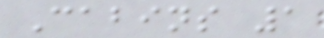Cabins 1
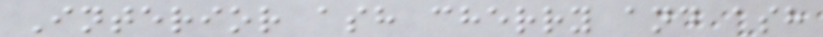Interior ash cherry and ash
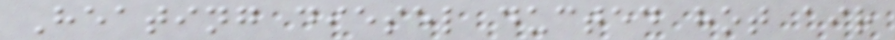Heating diesel ducted hot air
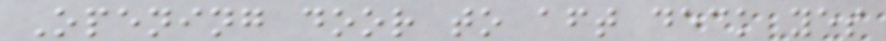Opening door to aft deck yes
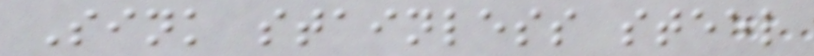Sink stainless steel
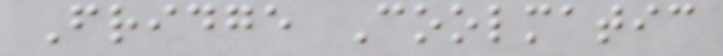Fridge Coolmatic
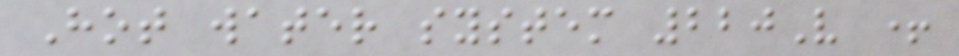Hot water system 220V +
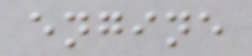engine
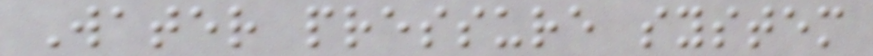Water pressure system
